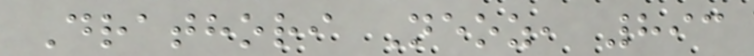Drathori Neoz, 893
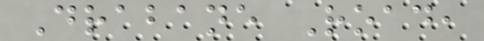Drabane Road,
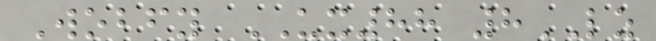Wobfy UX88 8LZ
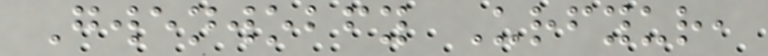Gwenwobfy Urfyur,
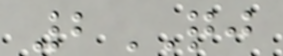2QJ
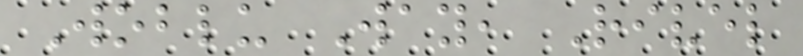Woblu Way, Rivel
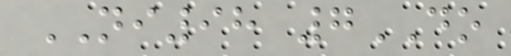NI98 7DO
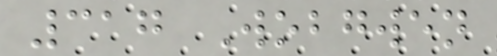317 Wobgwen
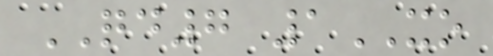QD7 1XO
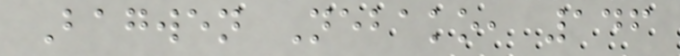Bagwen Nebako, 146
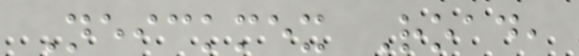Neickmex Road,
